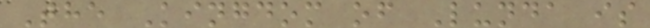The Kingdom of Lunda is
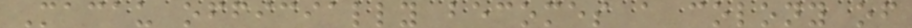Macau officially becomes a colony of
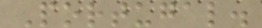Portugal.
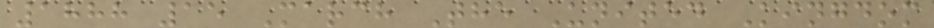1888 15 March The United Kingdom
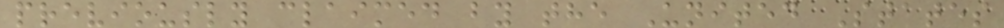previously claimed by the United States
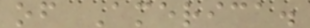of America.
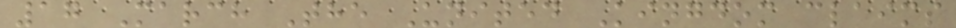17 March The United Kingdom claims
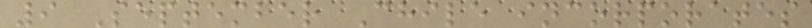9 September Chile incorporates
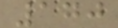170
